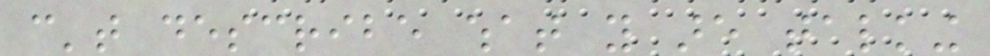can't describe what you are talking
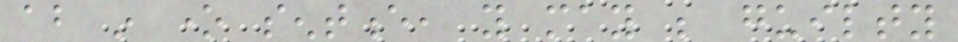about in one sentence, you may be guilty
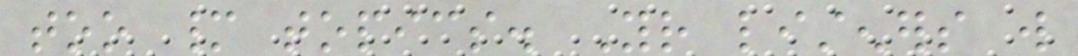too many topics. Your listeners will
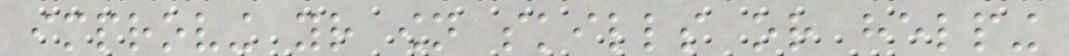improving your own skills or helping
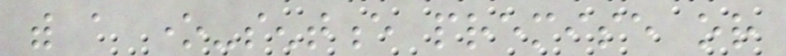with a one-sentence premise or
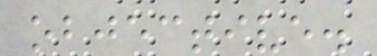objective.
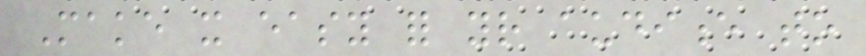Make it easy for your audience to
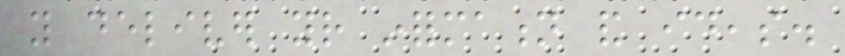you deliver your information and ideas.
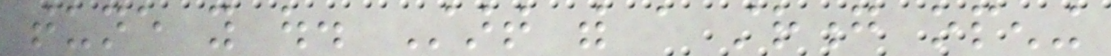tune you out. Start with a strong opening
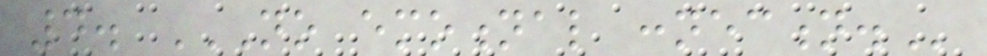4. NO EMOTIONAL CONNECTION.
